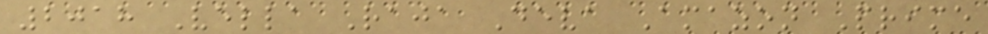2018 Vella Raja Deva Amazon Prime
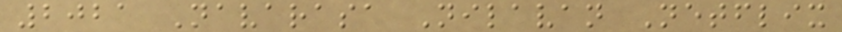2021 Navarasa Nilavan Netflix
